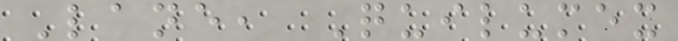Lane, Quilumex
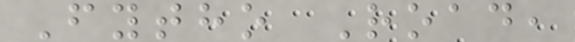Fytho Road,
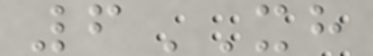6XH
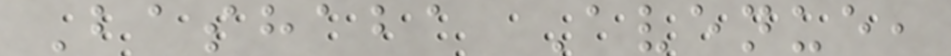Bashaba Avenue,
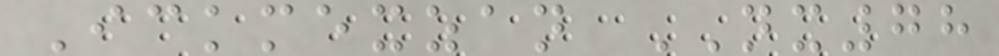Ickmexzan NX78
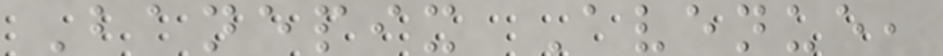Banepix Avenue,
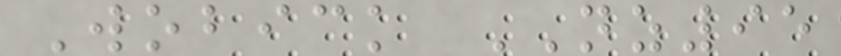Wobick NZ95
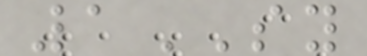1SY
